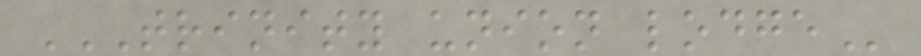TRINITY UNION LODGE
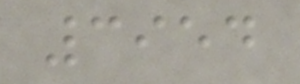3954
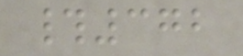#372
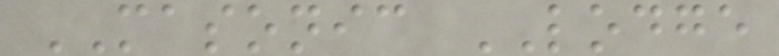MASONIC LODGE
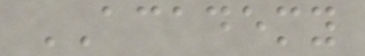ACADEMY
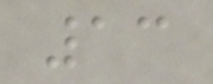13
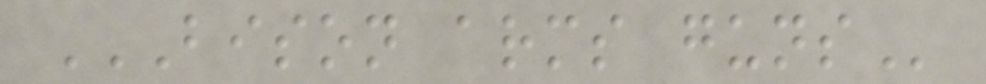BISON ARMS GUNS
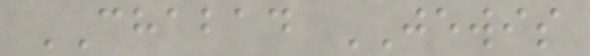CHABAD JEWIS
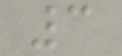3
